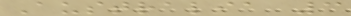Australia 3
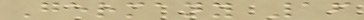Germany 16
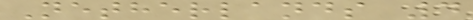Netherlands 4
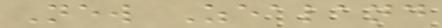New Zealand
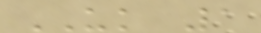UK 1
